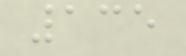135
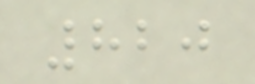820
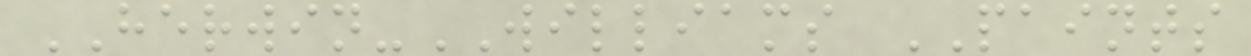HERWIN-WILLIAMS PAINTS
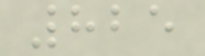825
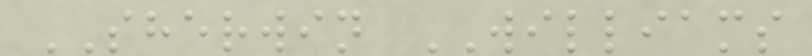SHERWIN WILLIAMS
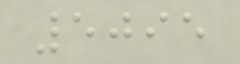5095
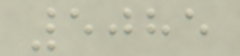5085
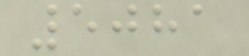5081
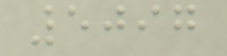5097
